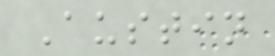Austin
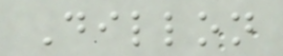Dillon
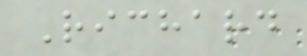Richard
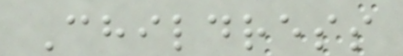Childress
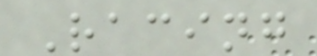Racing
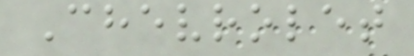Chevrolet
